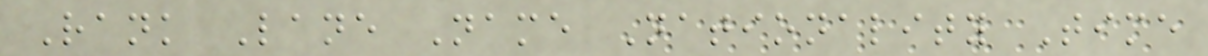Rank Lane Name Nationality Time
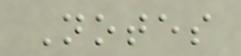Notes
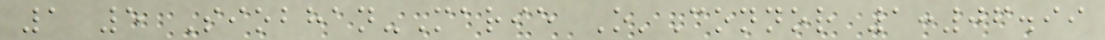1 5 Siobhan-Marie O'Connor 1:06.99
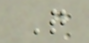Q
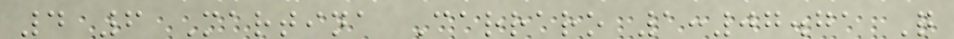4 6 Martina Carraro 1:07.71 Q
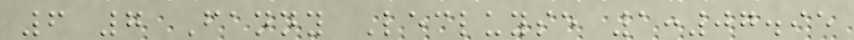6 7 Fanny Lecluyse 1:07.95
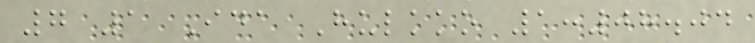7 1 Ida Hulkko 1:08.04
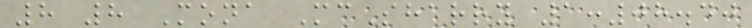8 8 Mona McSharry 1:08.40
